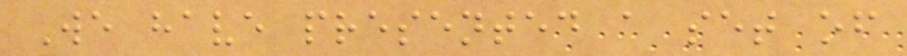We have presented a set of
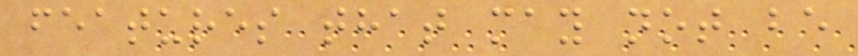features that may not be
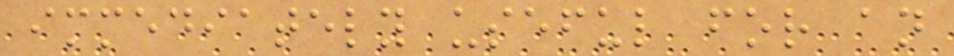immediately useful for an
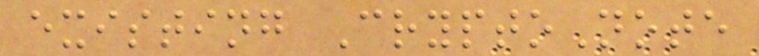existing CryptoNote
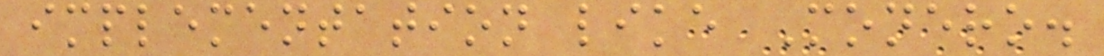implementation like Monero.
